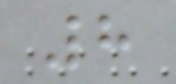8
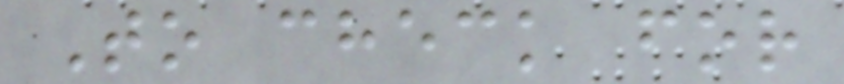To check for
